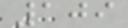109
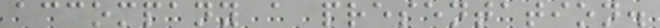accompany a presentation.
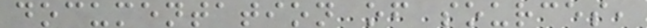documentation of sources,
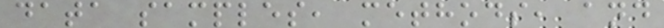data samples, methods, and
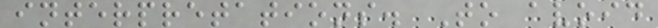interpretations. To avoid
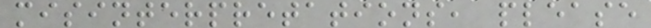misinterpretations, please
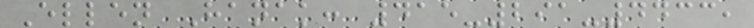Ellen Hanak: 415-291-4433,
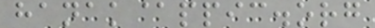hanak@ppic.org
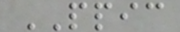PPIC
